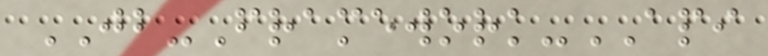JB-Framework-API
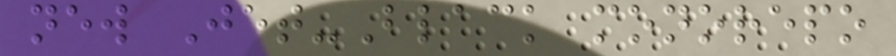new Jet-Black monorepo
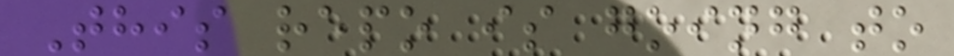This repo is going to
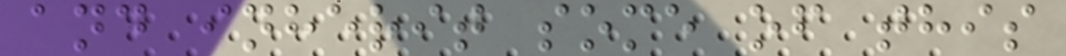and inherit some of this
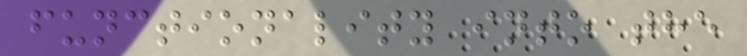functionality into the
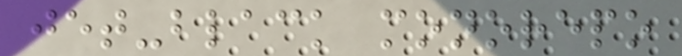jet-black monorepo
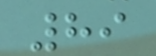89
